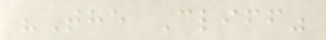"The Cliff"
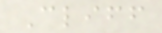Cliff
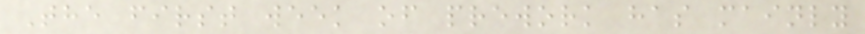The first week of prework has mainly
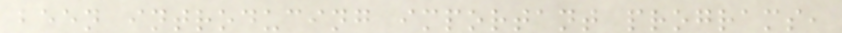been introducing important programs,
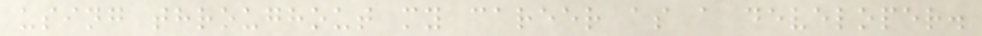using throughout my career as a developer.
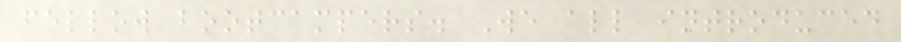fellow bootcampers. We all introduced
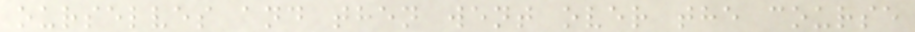ourselves and then went over the course
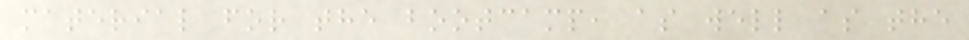material for the bootcamp, as well as the
